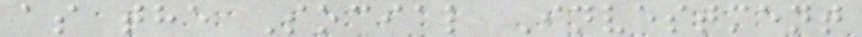as the Social Investment
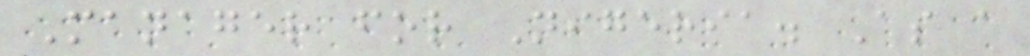Manager for Nigeria. As a
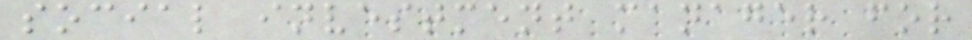social investment manager for
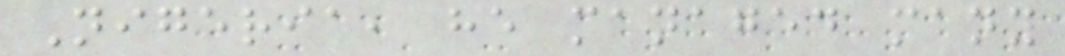Nigeria, he managed many
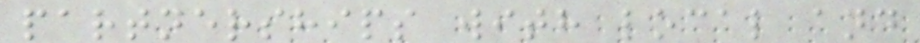partnerships with local and
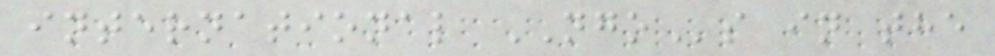international NGOs in the
